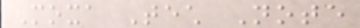Moxa Tech Note
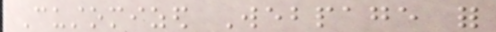Customized Webpage for
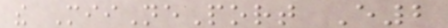the MiiNePort E2
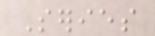Series
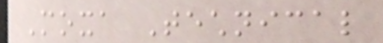Moxa Technical
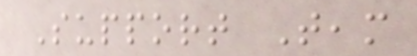Support Team
